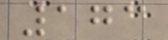173
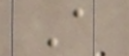A
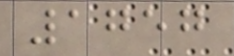1757
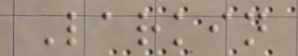Larkin
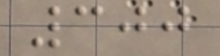300
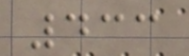433
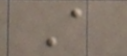A
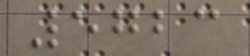5723
